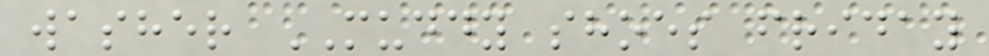washer MUDDY shoes friday
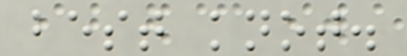best knot.
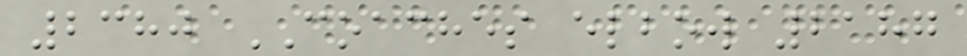2380 COACHES elbow 2187
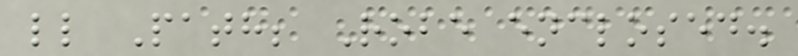ll Path; Robe enclosed.
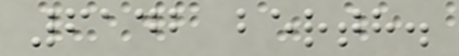6142 berth.
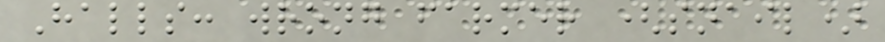Halls: wrong farmer (snail)
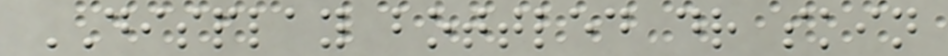DISPLAY bottled dr skin
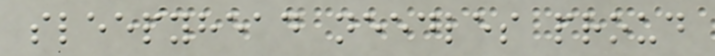sleepyhead needles proud
